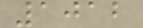1012
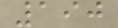190
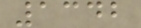1342
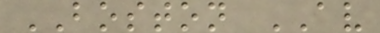BOSTON AV
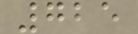725
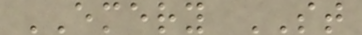EMERY ST
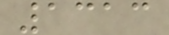1313
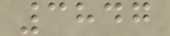3847
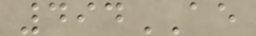494AE
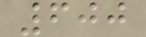600
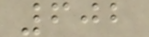602
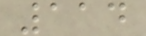114
